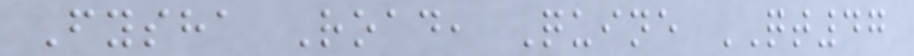Fysha Road, Quine QT47
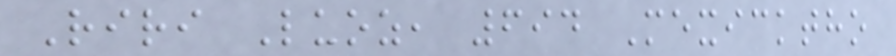Riri Luoz, 694 Mexicktho
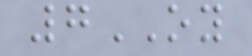7OY
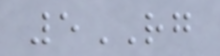5RG
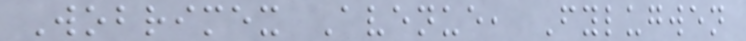Wobrimex Avenue, Fylugwen
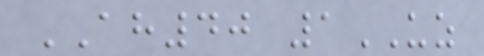AH40 1UZ
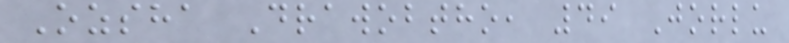Ozsha Drawobtho, 49 Jorlu
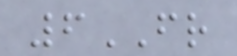6FR
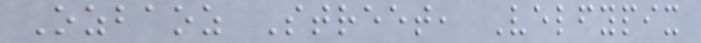Ozbaoz Street, Velfypix
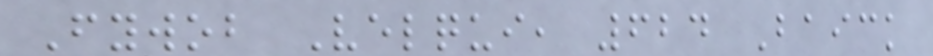Fywob Velqui, 624 Baick
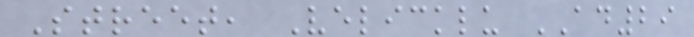Street, Velicklu AD29
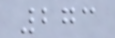273
